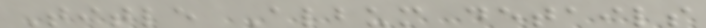Title Album details
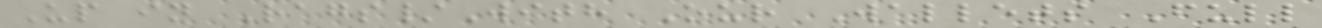Up in Rags/With Our Wallets Full
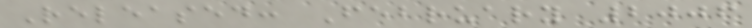Released: February 2006
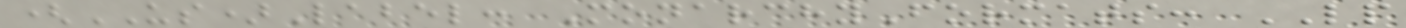(US)Label: MonarchyFormats: LP
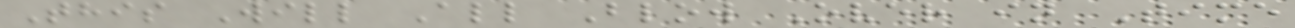This Will All Blow Over in Time
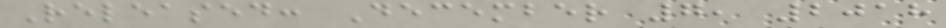Released: December 7, 2018
